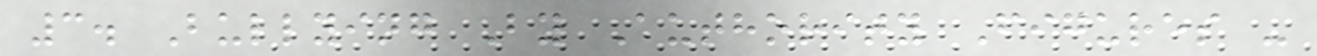3. Bullying By Authority Figures -
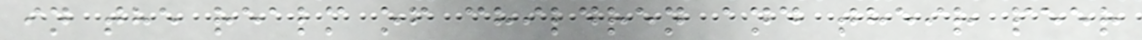in the realm of children and their peer
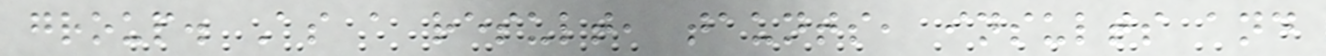group. As a result, taunts, insults and
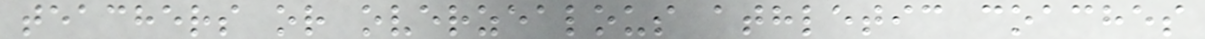teachers or overzealous athletic coaches
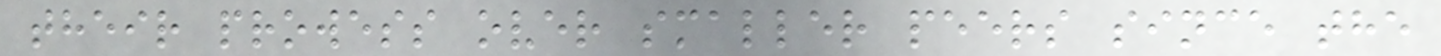their prowess over smaller peers since the
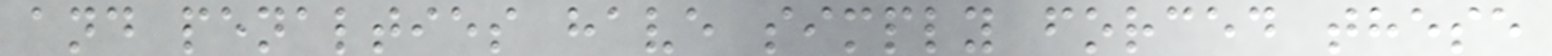and penalties have simply forced these
